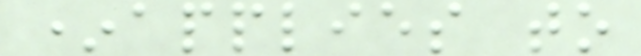*applies to
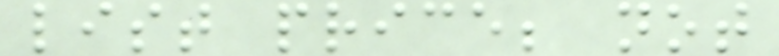list price; not
